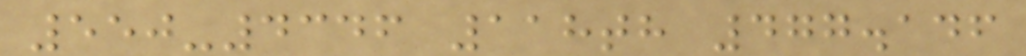550-4346 118th 477.146
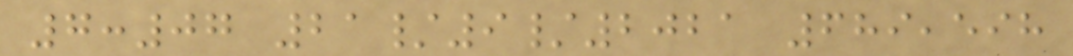7:07 21/9/2021 689,598
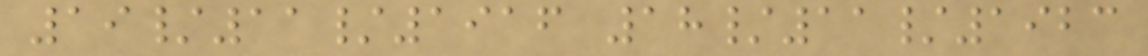19/11/1916 18/11/1923
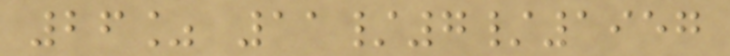26% 11/7/1957
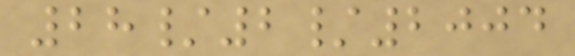28/2/2004
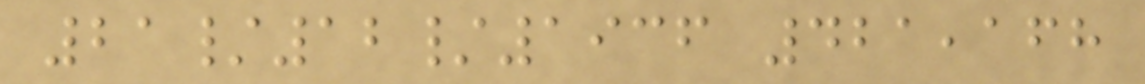21/12/1936 421,168
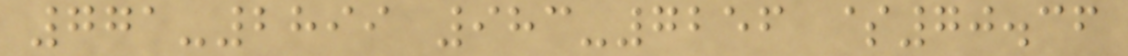771-2899 983-7256 $70.36
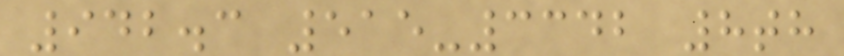942.3 515-3342 8th
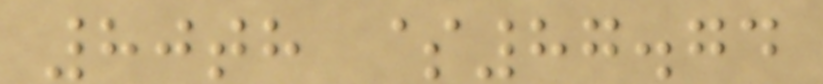80th $87.74
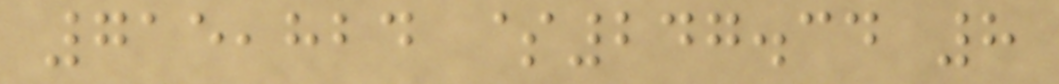715,824 $247.34 8
